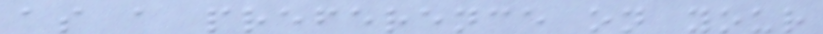as a preference on your
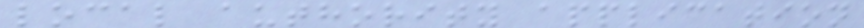local authority application
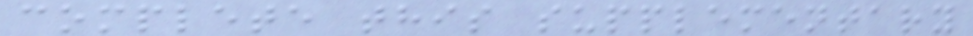complete this supplementary
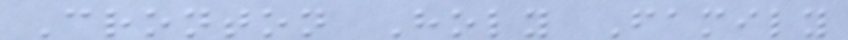Cronton Holy Family
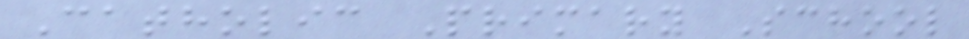Catholic Primary School
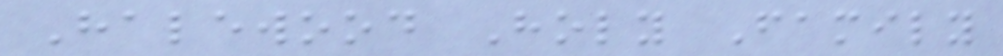Halewood Holy Family
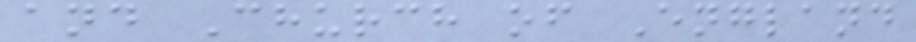and Church of England
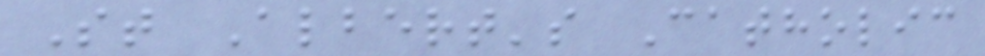St Albert's Catholic
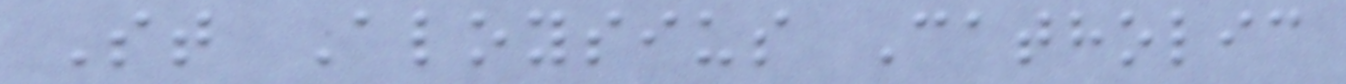St Aloysius Catholic
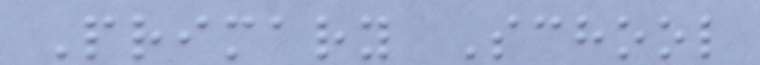Primary School
